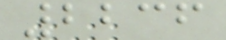2236
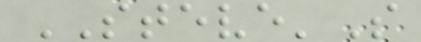STEVE'S
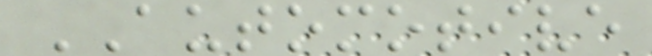AUTOMOTIVE
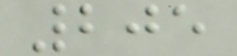205
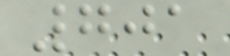701
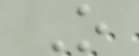O
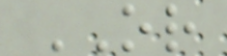OR
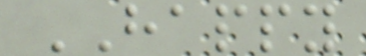HAPPY
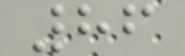86
